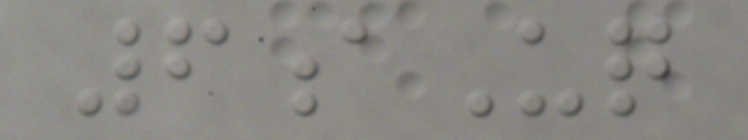6aUq
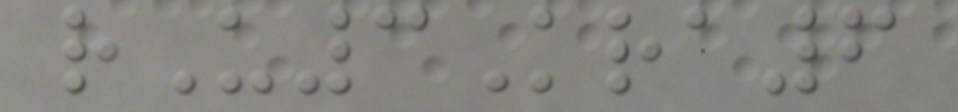rU3Kra6
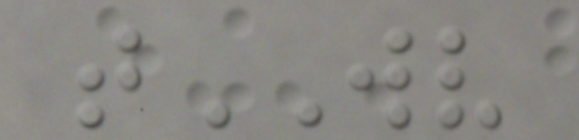tWV
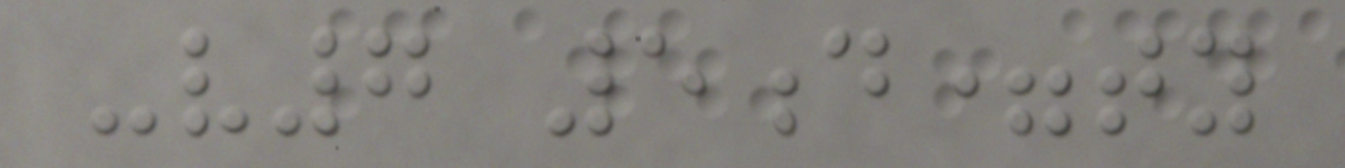-v7 5d=ty
